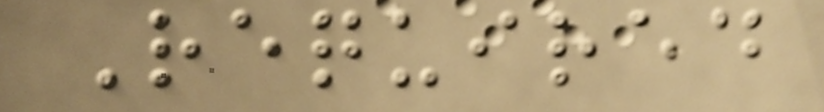Required
